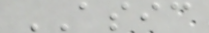ASIC
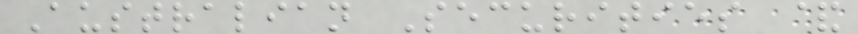Australian Securities &
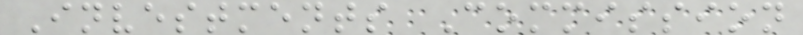Investments Commission
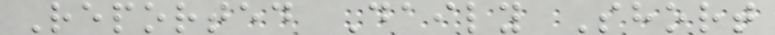Reported Daily Short
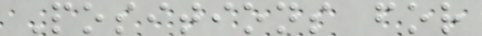Positions for
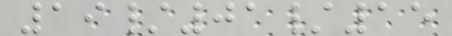19/01/15
